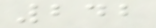242
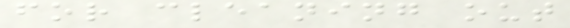for cleaning out
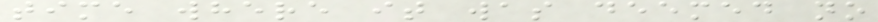time where it was deemed no
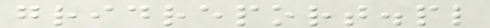gridreport.pl
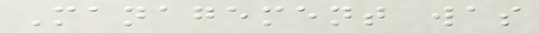Management was
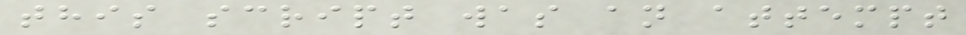this script was an attempt
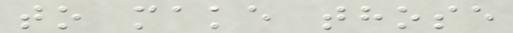to make those
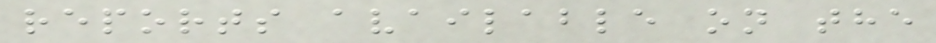reports available on the
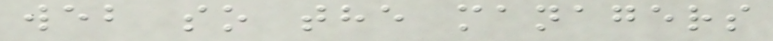web so the managers
